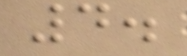4.
